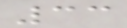33
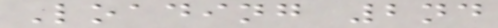Loading 2nd
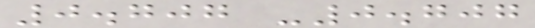0.707 -0.707
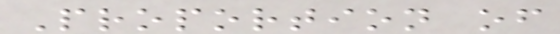Proportion of
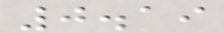0.19
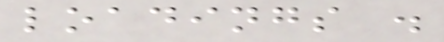loadings .
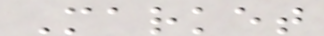Market
